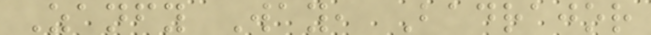Zanfy Way, Badrajor
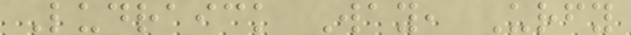Ludraick Way, Urfy
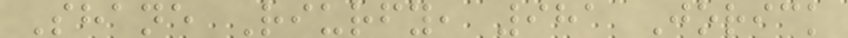Shane Riurfy, 981 Jorick
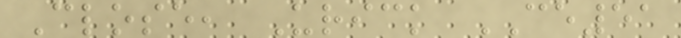Close, Urick CE51
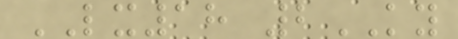LX18 2KY
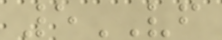5VF
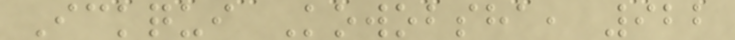Ickqui Kowobsha, 922
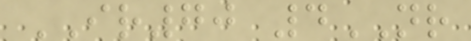IR70 4NR
